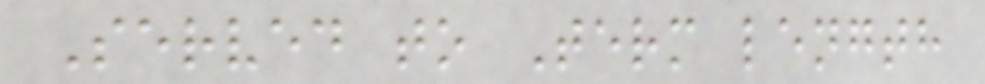Served to Term length
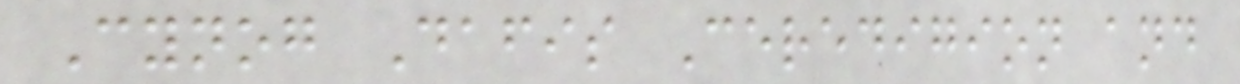Cynog Dafis Ceredigion and
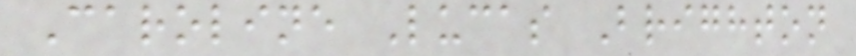Caroline Lucas Brighton
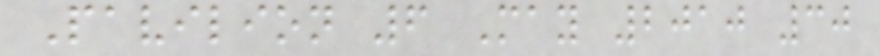Pavilion 6 May 2010 30
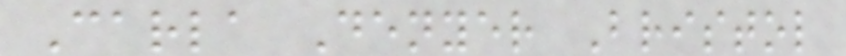Carla Denyer Bristol
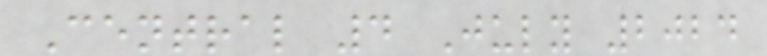Central 4 July 2024
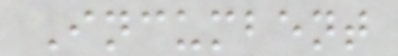Incumbent
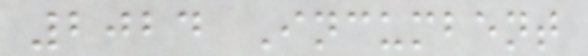2024 Incumbent
